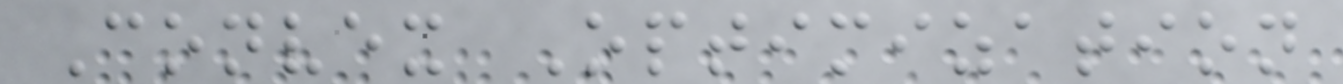Convex Optimization
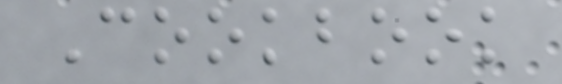Cookbook
